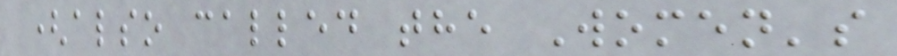(also called the Women's
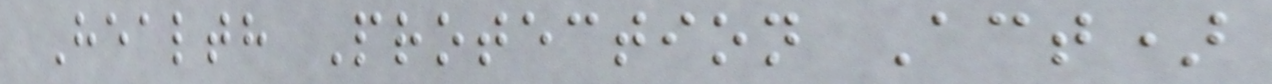Health Protection Act)
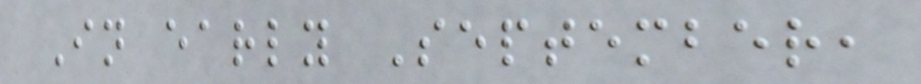In early September,
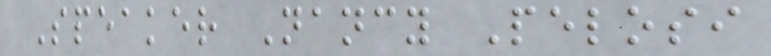Speaker Nancy Pelosi
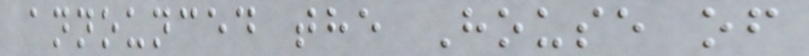announced the House of
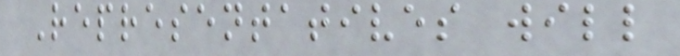Representatives will
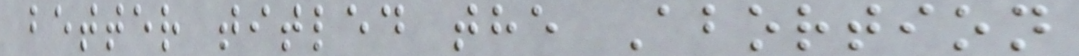better titled the Abortion
